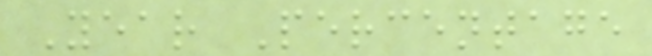Year Percentage
